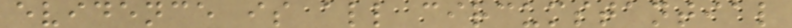evidence is all circumstantial
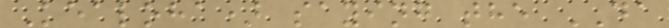Kealoha) saying the DA
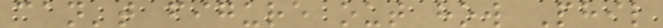can't figure out how Phil
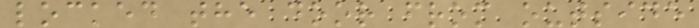locked the door from outside
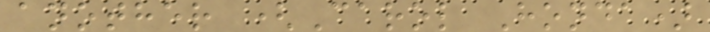another (Carol Honda)
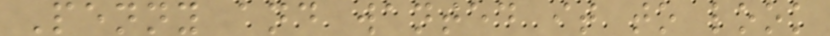Penny and wanted it to look
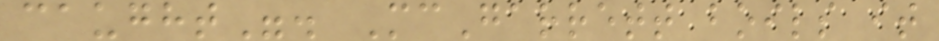caught". McGarrett boils it
